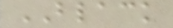BLACK
